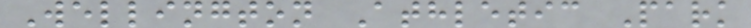Wellington Athletic Park
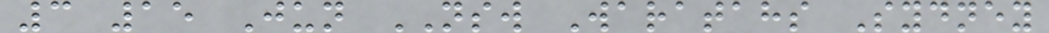3 15 Jun NSW Waratahs Sydney
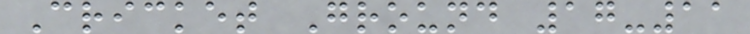Cricket Ground 17-11
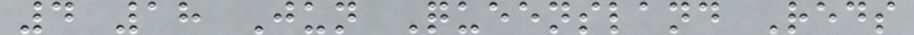4 18 Jun Queensland Reds
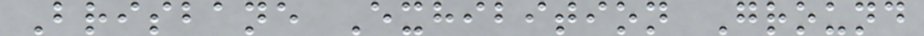Brisbane Exhibition Ground
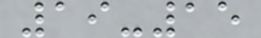19-15
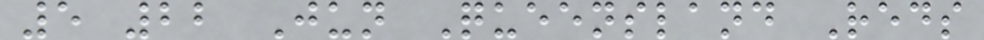5 22 Jun Queensland Reds
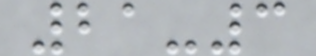21-3
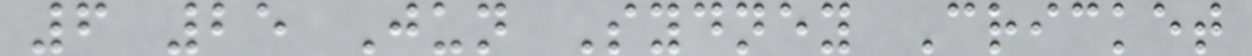6 25 Jun Sydney Cricket
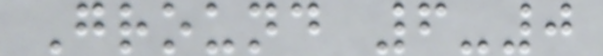Ground 6-0
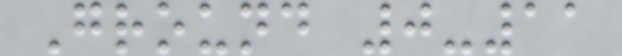Ground 0-11
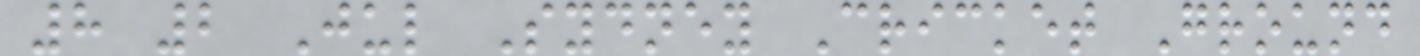8 2 Jul Sydney Cricket Ground
